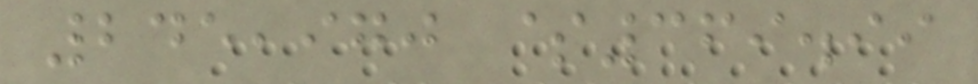245,970 $369.99
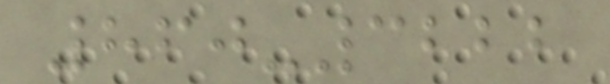860-3222
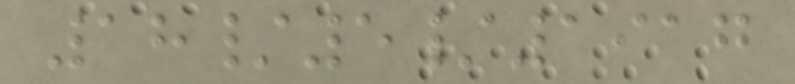18/5/1917
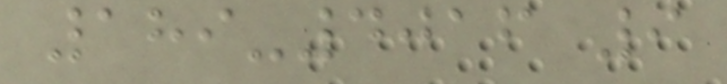189-4016 9
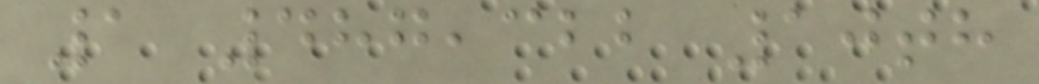1 487,322 10th
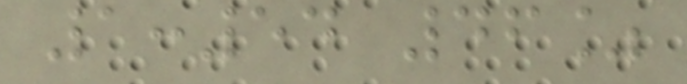1:54 46%
